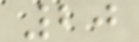20
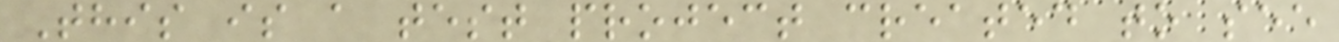This is a test project created to see
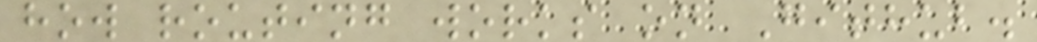how routing works on Github.
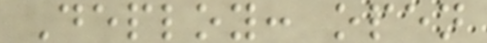Deploy: open
